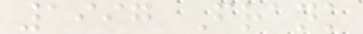1997 Frank
